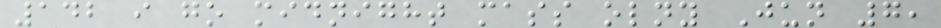142 i go midnight mass olny Jun 7,
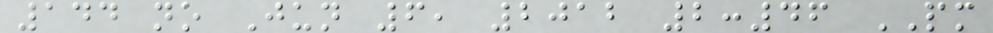144 no Jun 6, 2012 2:46 PM
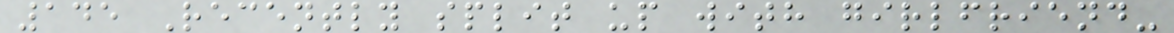145 Recently split up with girlfriend-
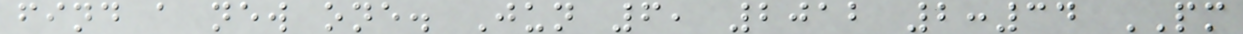find a new one. Jun 6, 2012 2:34 PM
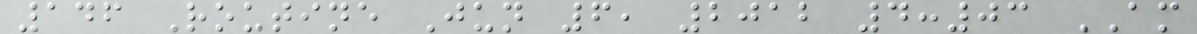146 Routine Jun 6, 2012 4:03 AM
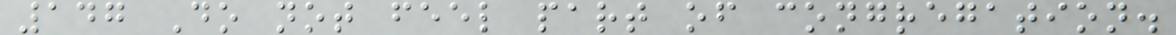147 Do not feel part of congregation.
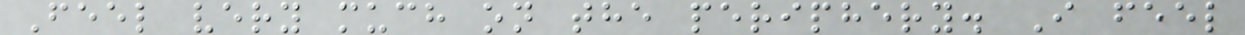Feel very much on the periphery. I feel
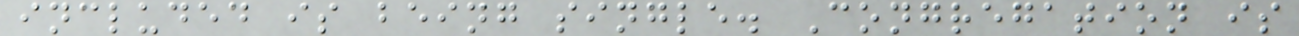included is being single. Congregation is
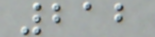212
